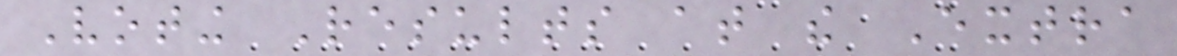Voting Results at the Extra
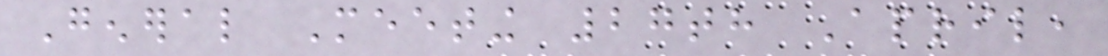General Meeting 27th April,
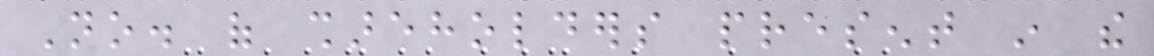No. of shareholders present in the
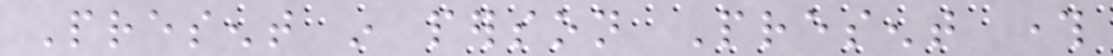Present in person Present through
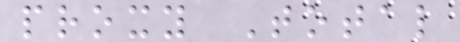proxy Total
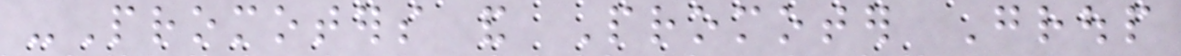-Promoters and Promoter Group
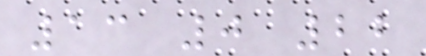13 0 22
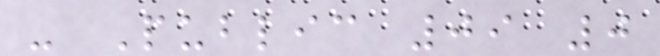- Public 09 0
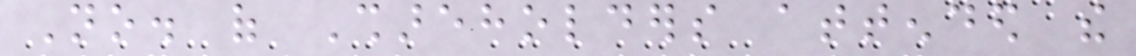No. of Shareholders attended the
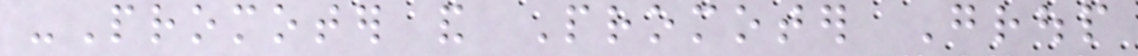-Promoter and Promoter Group
